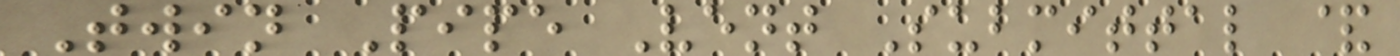Twin Pipe Vent Submittal &
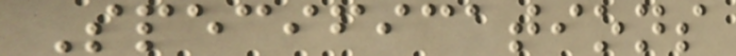Specifications
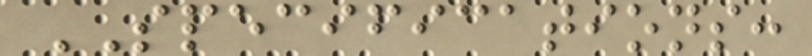SPECIFICATIONS:
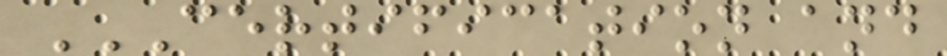CERTIFICATION AND
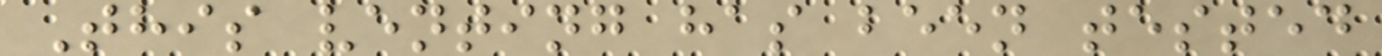This venting has been tested
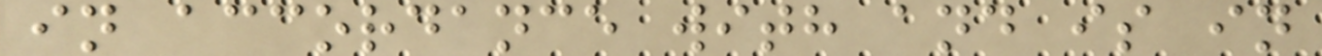in accordance with and is in
